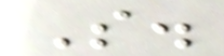S.
